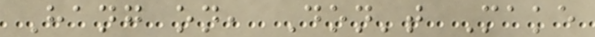Hang on, Don't Make
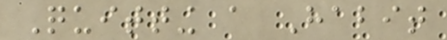Quitting a Habit
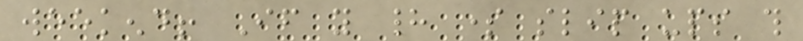weekend! If you had some slip ups this
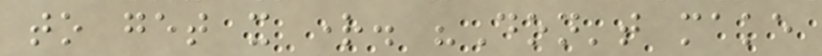to get it right. "Don't make
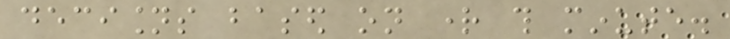decisions based on right this minute.
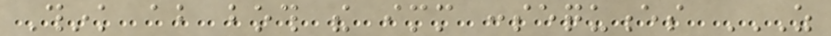Think about both the immediate consequences AS
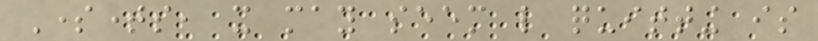Sometimes, it may seem like quitting is
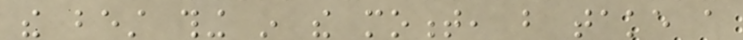the best thing in the moment, but take a
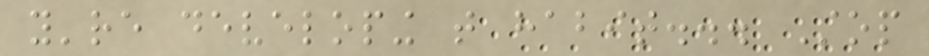you're developing that habit... Stop
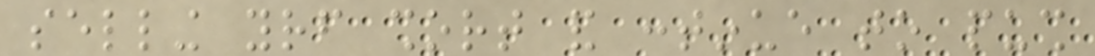selling yourself short and continue to push
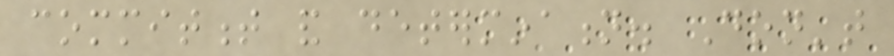commitment and determination. Don't
